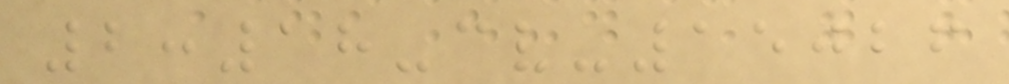2:18-cv-15026
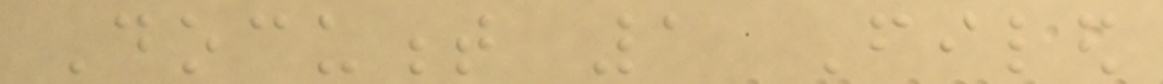Document 1 Filed
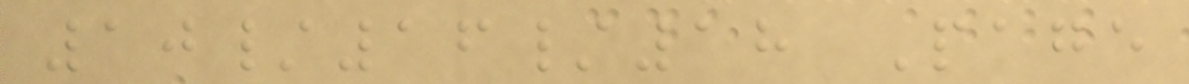10/16/18 Page
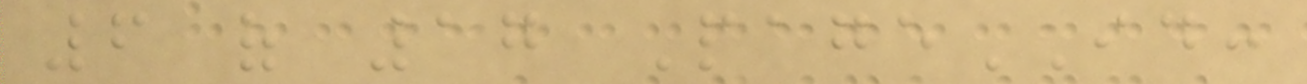6 of 17 PageID:
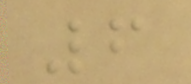6
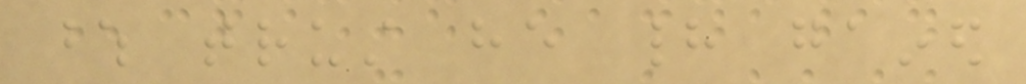whose trust he had gained
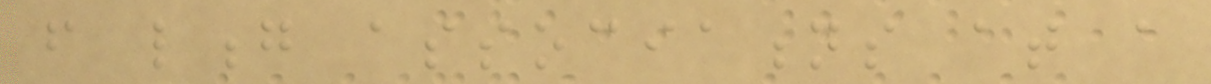from long associations at a
